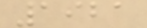1921
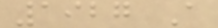1927 A
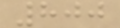800
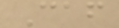Caf
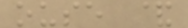ouse &
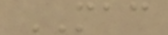MAC
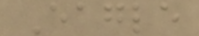Eagle
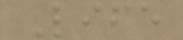Life
